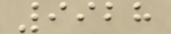9928
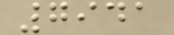7941
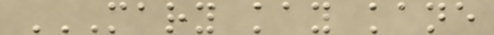MARY KAY KANE
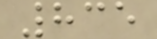835
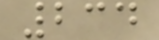234
